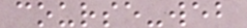course-web
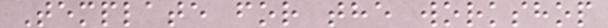Template for the workshop
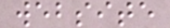website
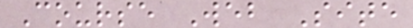Course Web Site
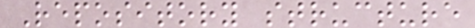Repository structure
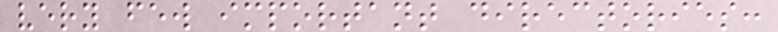very few important directories:
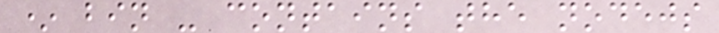* bin - contains the nodejs
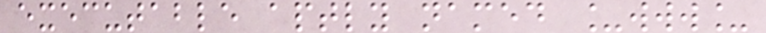executable aptly named _www_
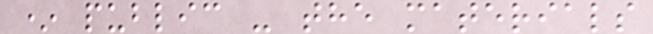* public - the materials
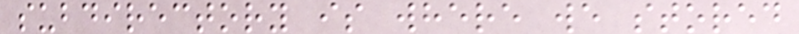subdirectory is where we stored
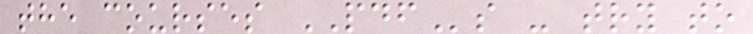the courses PDFs - try to
